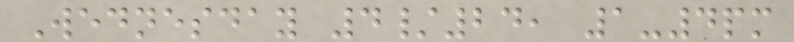Wednesday 4/24, 1-4pm
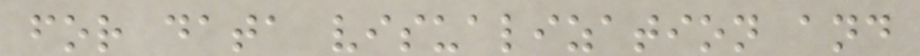for data visualization and
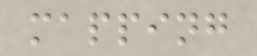mapping
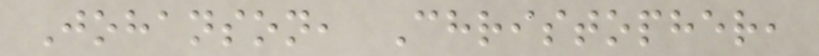Johanson, Christopher,
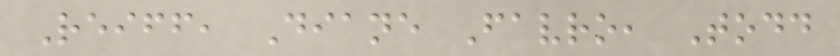Reiff, Diane Favro, Todd
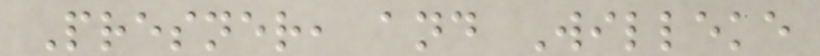Presner, and Willeke
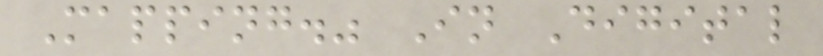Mapping." In Digital
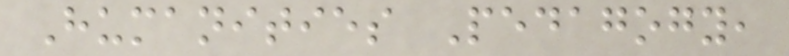Humanities Pedagogy,
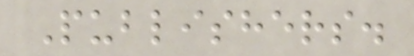Publishers.
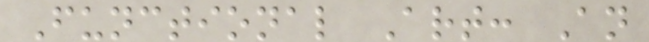Functional Art: An
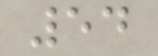54
